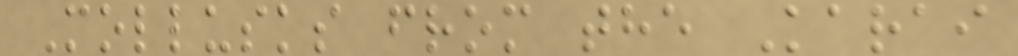Mollusks from the Karai
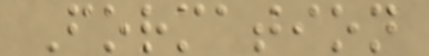Formation
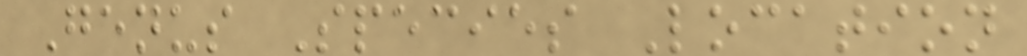Genus Species Location
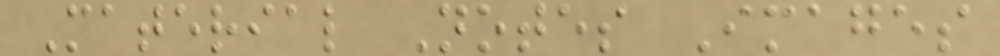Material Notes Images
